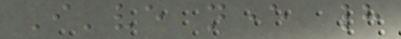I've never had
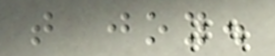that joy.
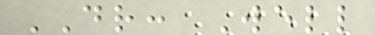DR: Well
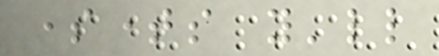sometimes you'll
